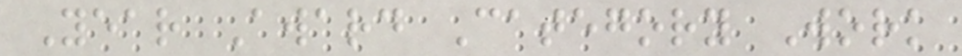Year Award Category Work
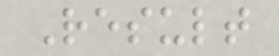Result
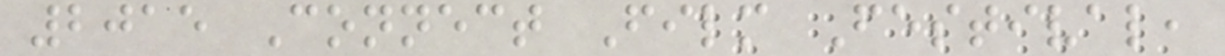2015 Connect Film Festival,
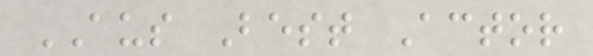AUS Best Actor
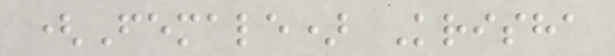(Female) Krisha
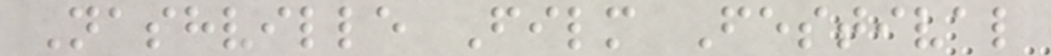Nashville Film Festival
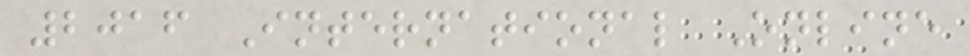2016 International Online
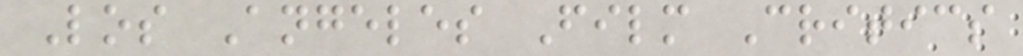Los Angeles Film Critics
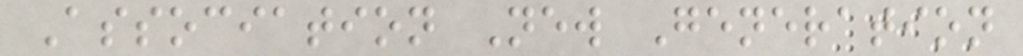Association New Generation
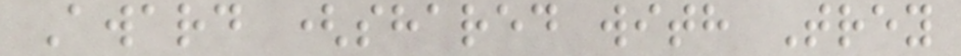Award (shared with Trey
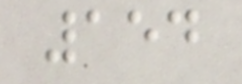154
